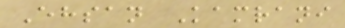Ehsan Kamrani
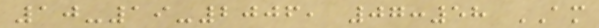10-19-2006, 07:58 AM
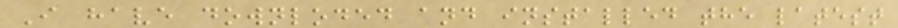I have downloded and installed the latest
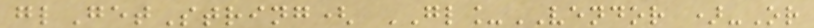glGetString( GL_VENDOR )-Or
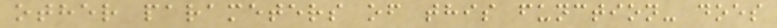other parameters of this function- does
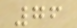76
